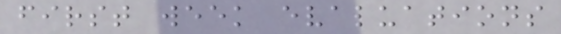first week evaluations
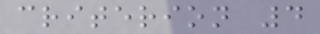criterion 4
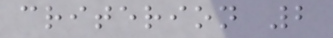criterion 2
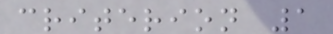criterion 1
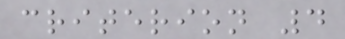criterion 4
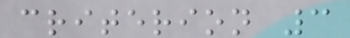criterion 3
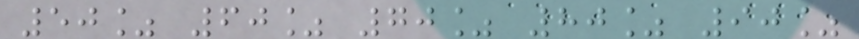50% 60% 70% 80% 90%
